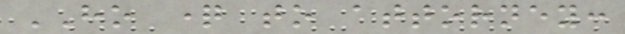HO question to attorney:
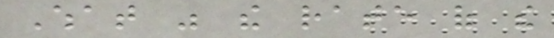What was the rate of the
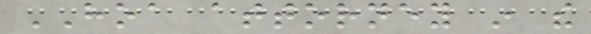HOA attorney in the
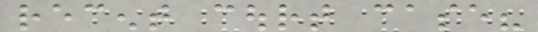recent court case?
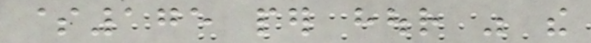$175 per hour was the
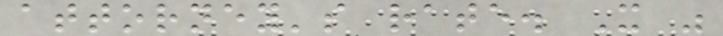attorney's rate. It was
